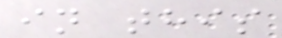in this
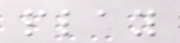play
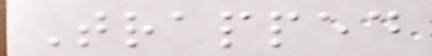Trapped
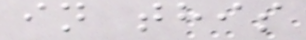in this
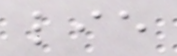lie
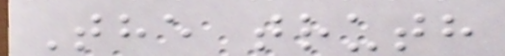The truth
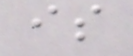is
